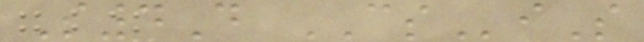S4D CSiS
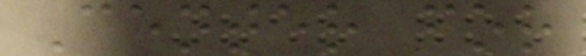Center for
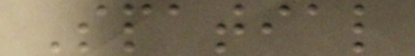Spatial
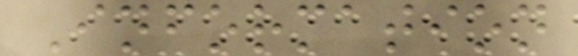Information
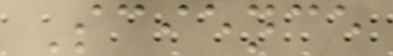Science
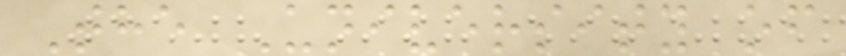The University of
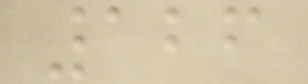126
